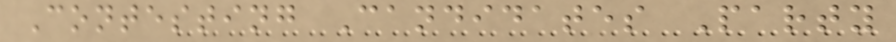Contesting Candidates Party
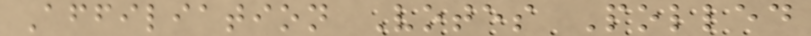Affiliation Votes Polled
